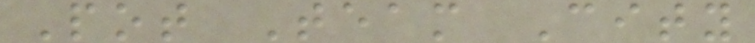Pot Team City
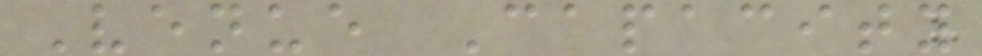Venue Capacity
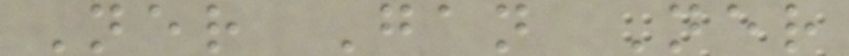Ner Gan Ner
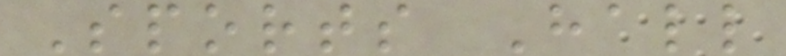Sports Hall
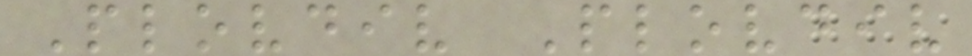Plovdiv Plovdiv
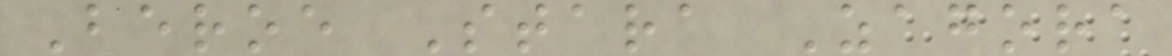Beroe Stara Zagora
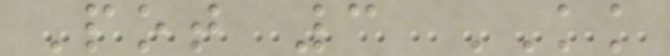Pot 3 KK
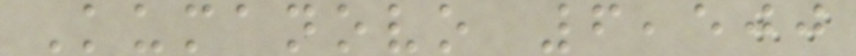Kumanovo 6,500
